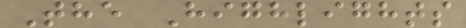The Highlights
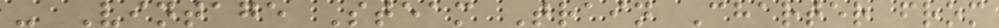- Vintage Steam Train Charter from
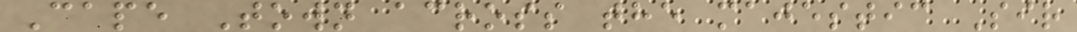Cape Town across the majestic Sir
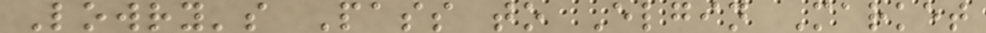Lowry's Pass to Elgin Market
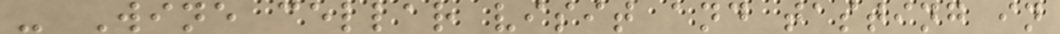- Wine cellar visit and tasting in
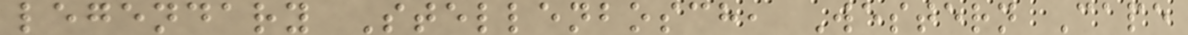legendary Stellenbosch, Western Cape
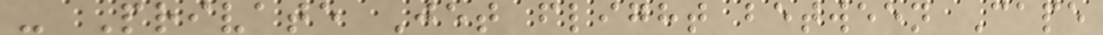- Private Jet flight between Cape
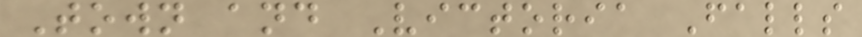Town and Victoria Falls
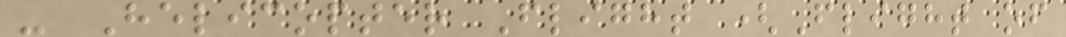- Helicopter Flight (Flight of
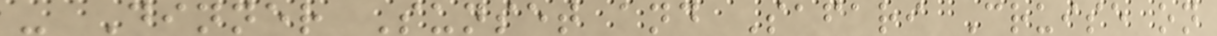- Dinner Sunset and Safari Cruise on
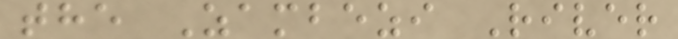the Zambezi River
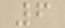6
